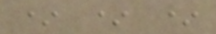* * *
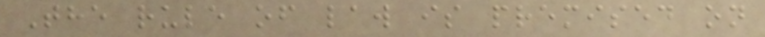The rule of law is premised on
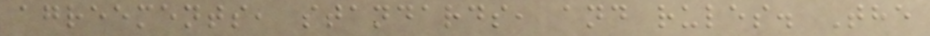agreements, standards, and rules. The
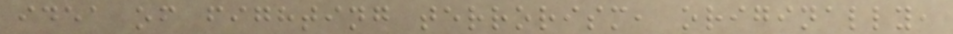idea of fighting terrorism, originally,
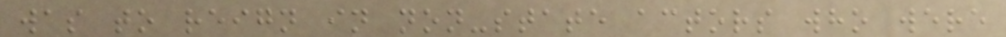was to reign in non-state actors who were
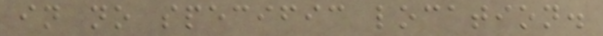in no specific location.
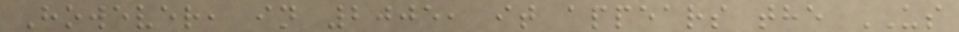However, in 2005, it appears the US
